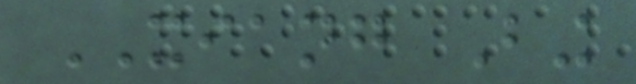XIANG Bing
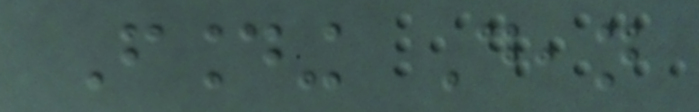Founding Dean
